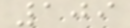109
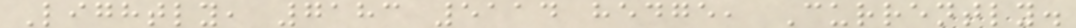Lightly, 7183 5114 hedge, Currently.
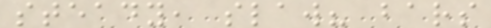steady, slaw? bars
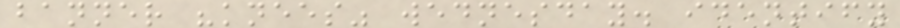banner "knees" wednesday. identify
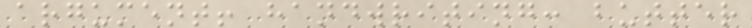argument! handwriting: butter
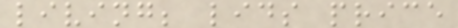living; lids price
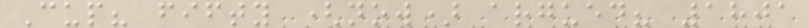Cup? fifty (now) argued? 1801
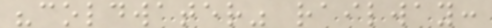"coldwater" railway:
